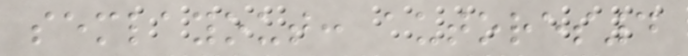semlayout: autores4
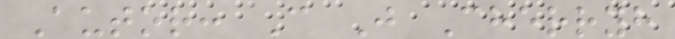Autor: C J Cherryh
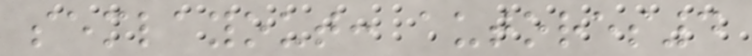semlayout: autores4
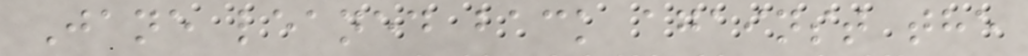Jane leaned back against the
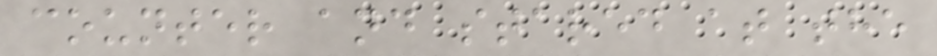counter and stared at the
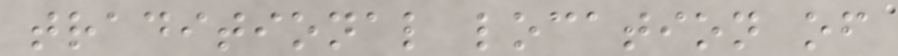traditional location of
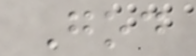God
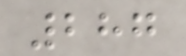287
